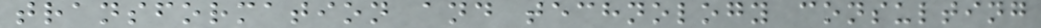transformation and technology consulting
